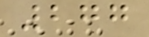277
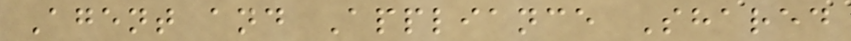Agent and Appliance Shared
